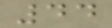44
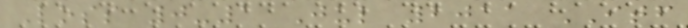Loss 0-1 Jul 2011 ITF
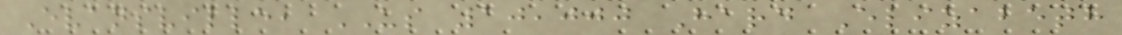Evansville, US 10,000 Hard Elizabeth
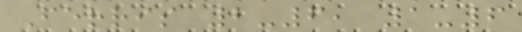Ferris 2-6, 1-6
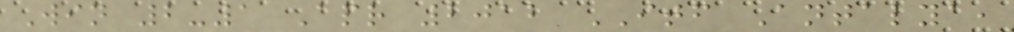Win 2-1 Apr 2012 ITF Antalya,
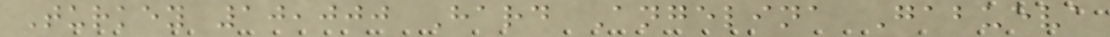Turkey 10,000 Hard Angelina Gabueva
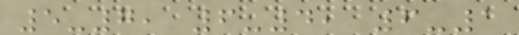5-7, 6-4, 6-1
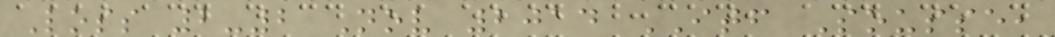Loss 2-2 Nov 2014 ITF Sousse,
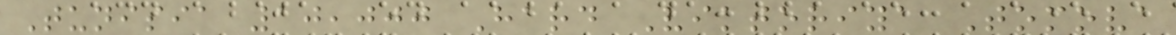Tunisia 10,000 Hard Viktoriya Tomova
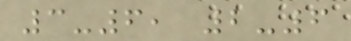3-6, 2-6
